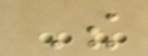The
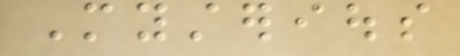Mysterious
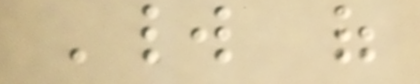World of
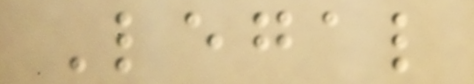Legal
